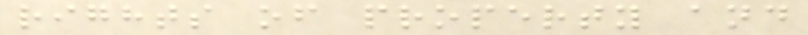rights of property and
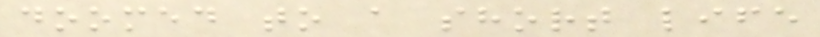doomed to a short life
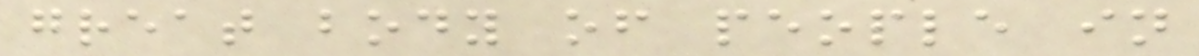great body of people in
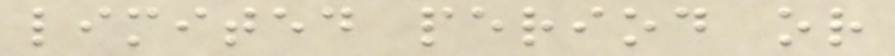limited period or
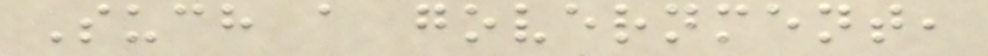Such a government,
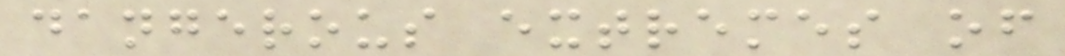dangerous extremes of
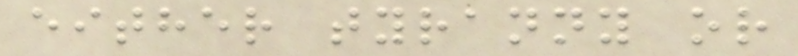either tyranny or
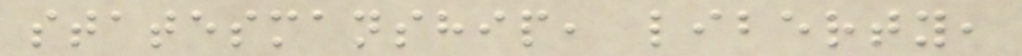statesmanship, liberty,
